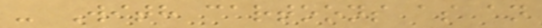- With cartoons as an
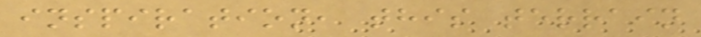inspiration, this terrain
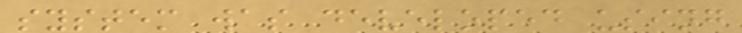system was developed using
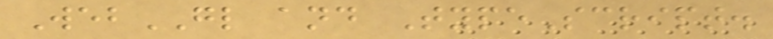WebGL and TypeScript.
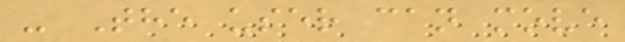- The user can move
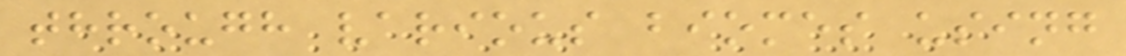through various biomes using
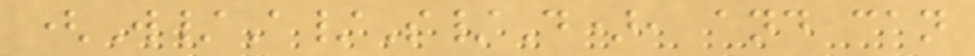(W/A/S/D), and can
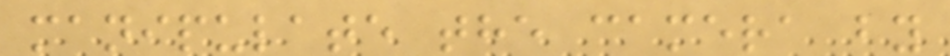manipulate the camera by
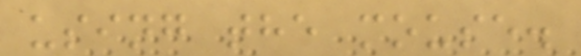using the mouse.
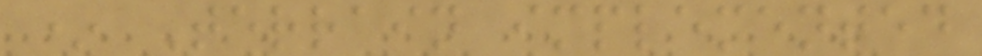* Terrain implemented
